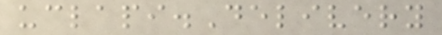uclapi.Delivery
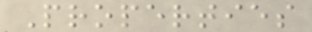Properties
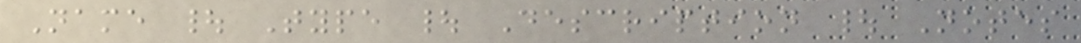Name | Type | Description | Notes
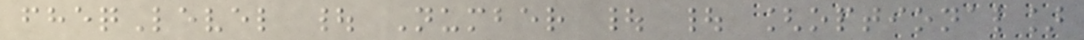fheqLevel | Number | | [optional]
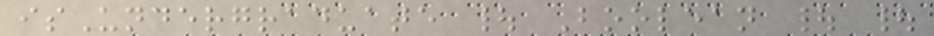isUndergraduate | Boolean | |
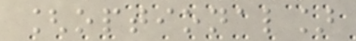[optional]
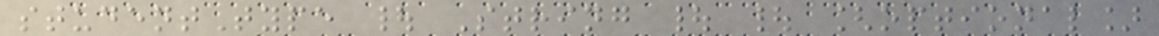studentType | String | | [optional]
